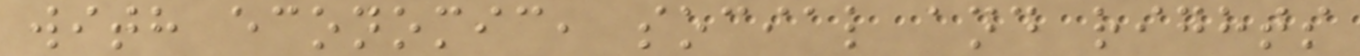with economic, social and rights
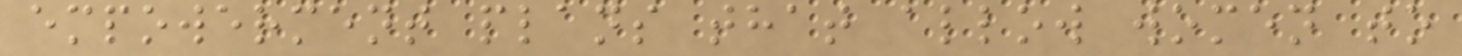empowerment plans that allow women to
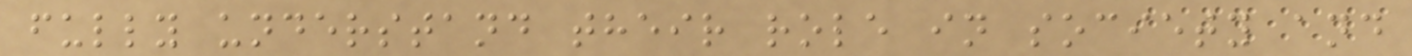fully understand their role in society and
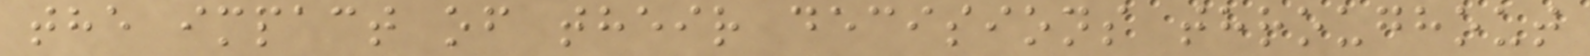the impact of their decisions throughout
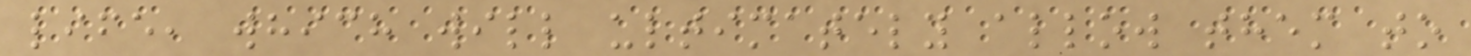life, which will ultimately allow them to
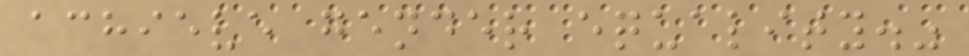achieve gender equality."
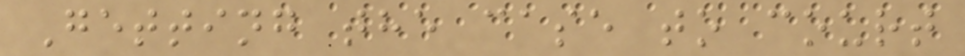Getting the case to court
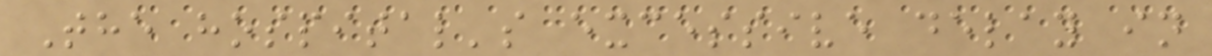The hospital's excessive delay in
